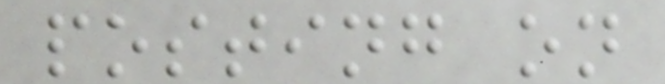posting on
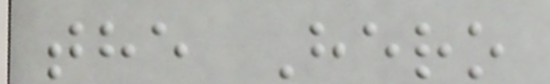the Hero
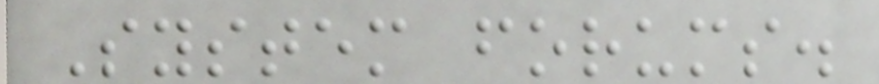System forums.
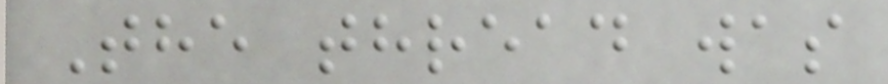The thread was
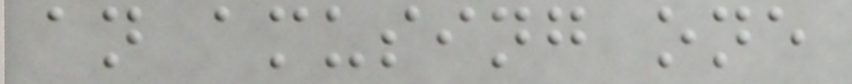an amusing one
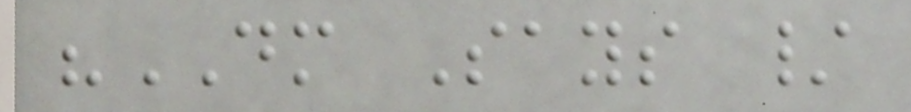"DM Says /
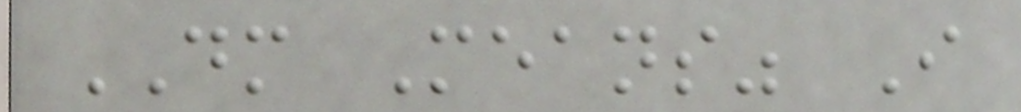DM Means" I
